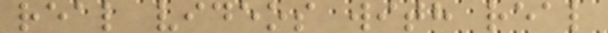real videos with real
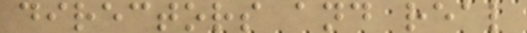directors and real
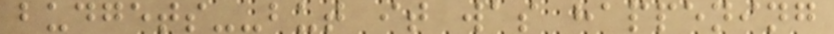budgets--but it was happening
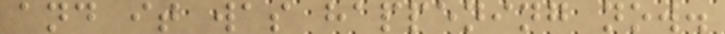and it was happening now.
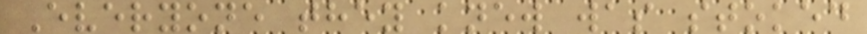Everyone they knew was stoked
